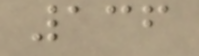136
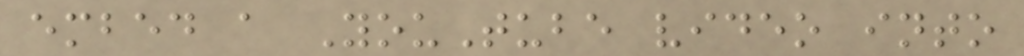embed a YouTube video into
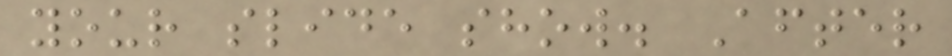your slide show. After
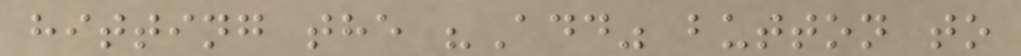hitting the "Add" button to
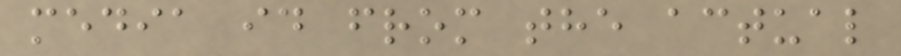media id from the actual
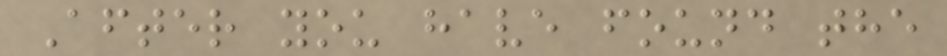After you have found the
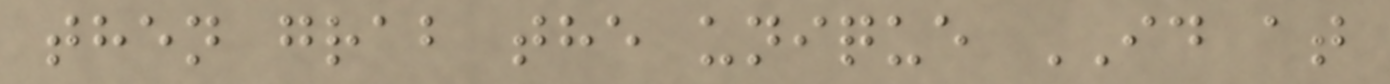then grab the unique ID at
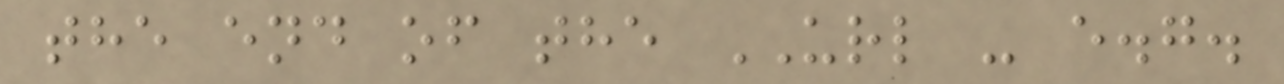the end of the URL - e.g.
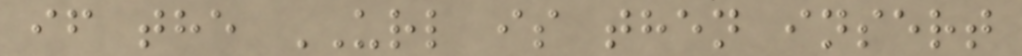if the URL is then insert
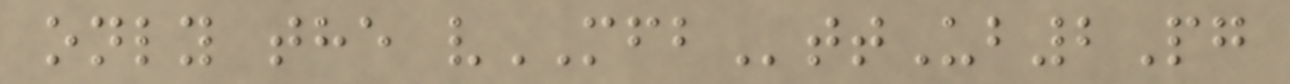only the vMFBttUb2Pg
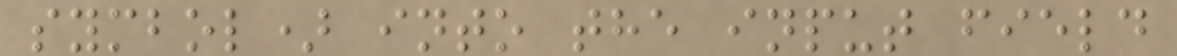symbol) into the input field
